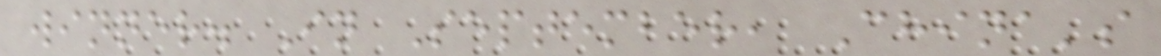winner. In September, China's
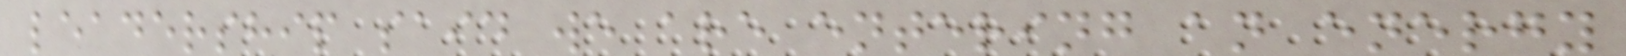leadership said we are entering an energy
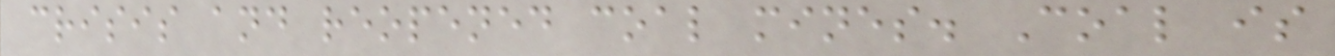crisis and reopened coal mines. Coal is
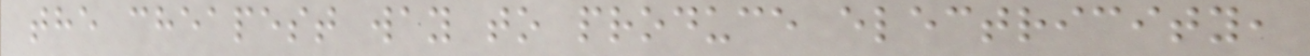the cheapest way to produce electricity,
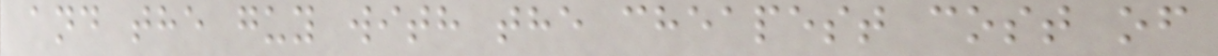and the guy with the cheapest cost of
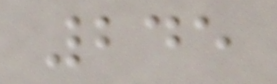245
